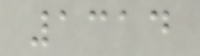1314
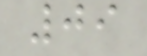09
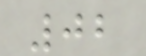02
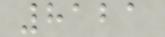8121
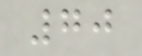70
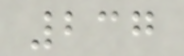237
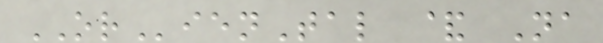ORienTal & Na
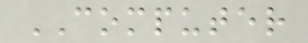COMPUTER
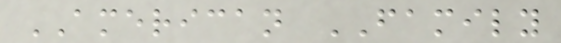AMERICAN FAMILY
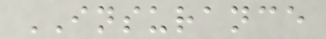INSURANCE
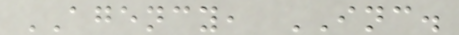AGENCY, INC.
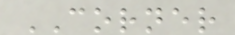CORNER
